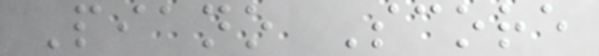Piano Score
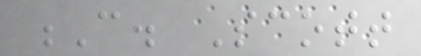C. Scott
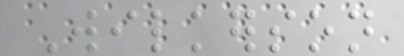Wilkerson
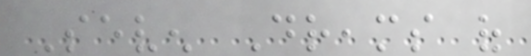Seven Dreams of
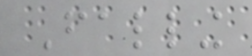Falling
